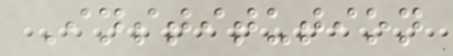Institution
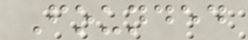Founded
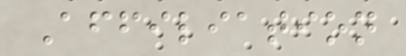Affiliation
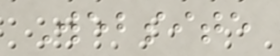Website
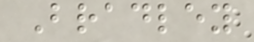Bradley
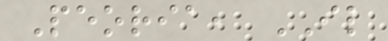Peoria, IL
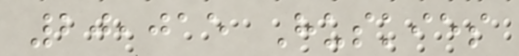20,015 Huskies
